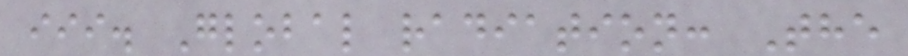iii. Global radiation: The
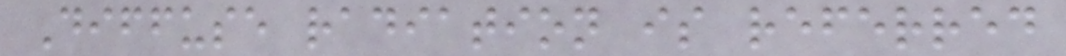Diffuse radiation is referred
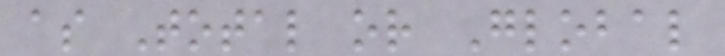as Total or Global
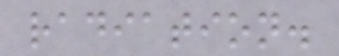radiation.
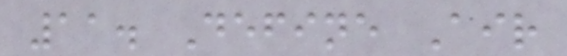11. Define Air
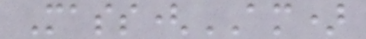Mass(AM)
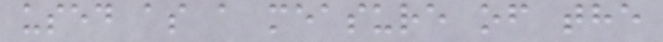used as a measure of the
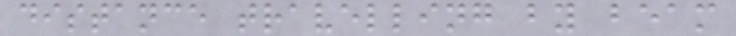distance travelling by beam
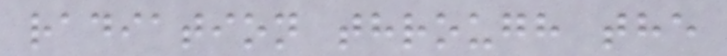radiation through the
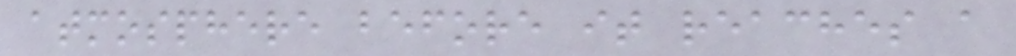atmosphere before it reaches a
